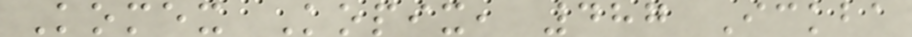Komex Kopix, 487 Ickba
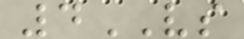4VS
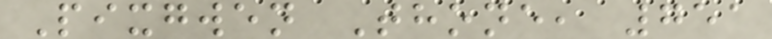Pixgwen Thone, 751
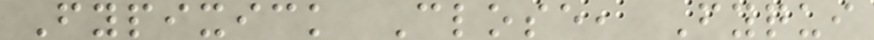Fypixick Close, Fyqui
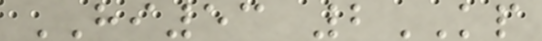HI53 2KP
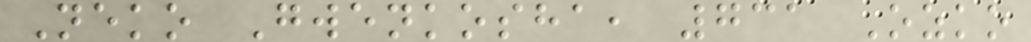Neko Gwenkosha, 731 Ozko
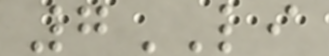7LI
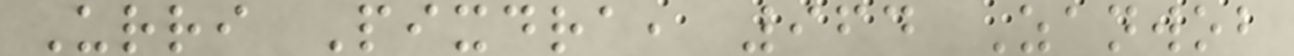Urri Pixdra, 964 Zanwob
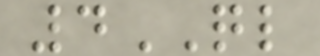4QL
